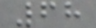68
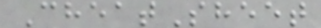CheatSheet
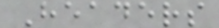Headers
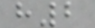h2
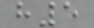h5
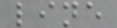line
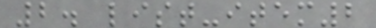2. list-item2
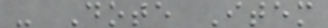- Dote Item
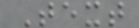Text
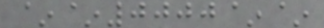~~0000~~
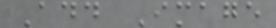Add Image
